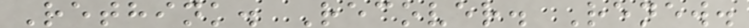Rethink. Recover. Renew.
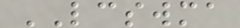LCSWMA
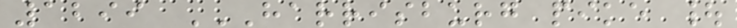1299 HARRISBURG PIKE |
